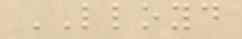LLOYD
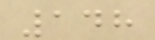148
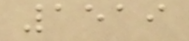1519
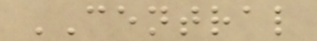CENTRAL
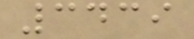3439
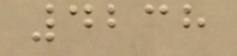4238
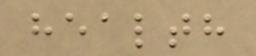health
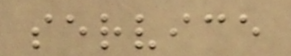service
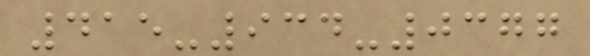415-934-0377
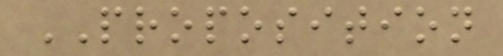PROPOSITION
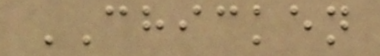CHICKEN
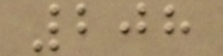208
